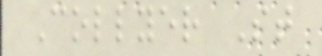Collyer St
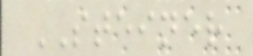STEINER
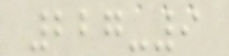227-9
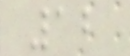12
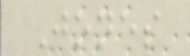Jones
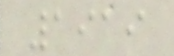1919
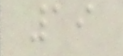19
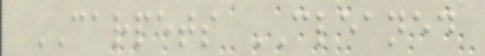CARPETS CLEANED
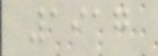1917
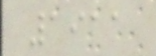1911
